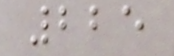225
